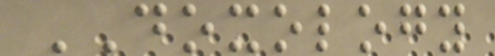DOXOLOGY
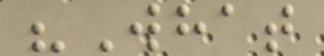"What
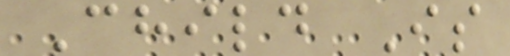Child Is
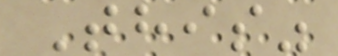This"
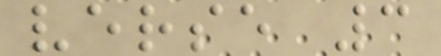verse 3
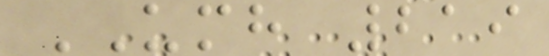UMH 219
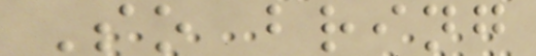So bring
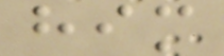him
